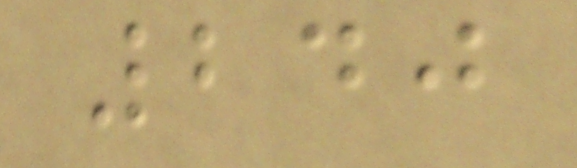240
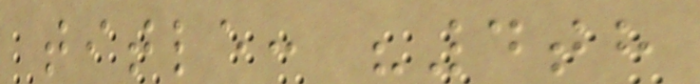title: "4th
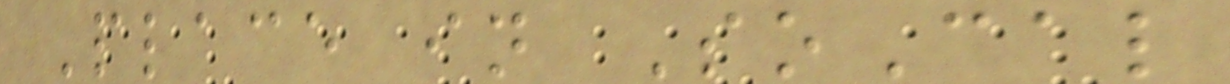Place in SoCal
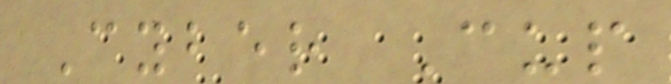Cyber Cup
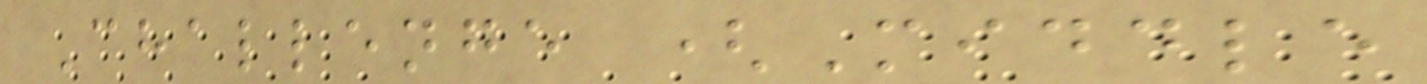Challenge (Middle
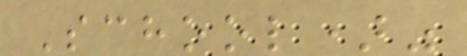School)"
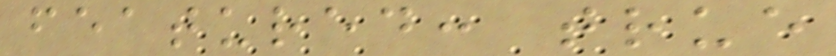featured: true
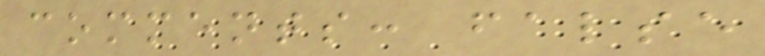comments: false
